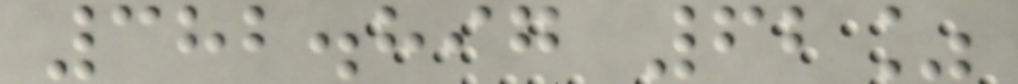382.897 62%
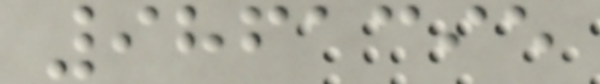9861395
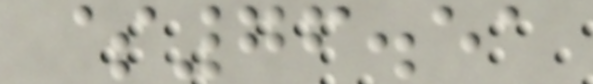$76.51
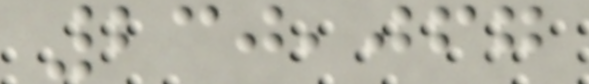230,067
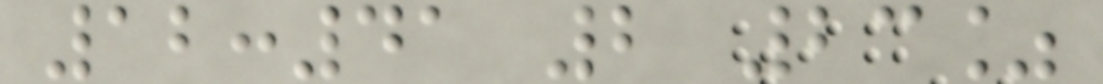12:41 2 23%
